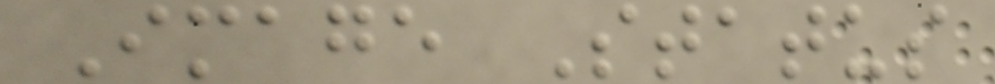Image Status
